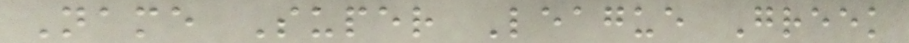Name Super League Greek
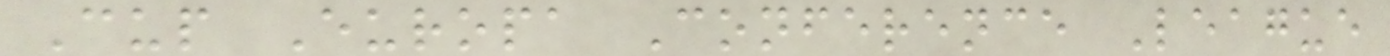Cup Europa Conference League
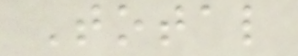Total
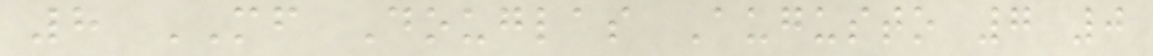8 MF Douglas Augusto 7 0
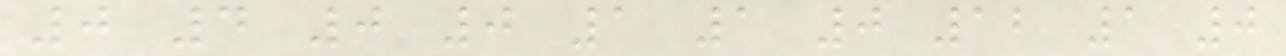0 4 0 0 1 1 0 12 1 0
